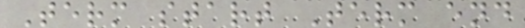Term start Term end
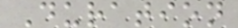Duration
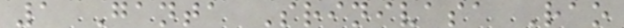1 Ganta Srinivasa Rao
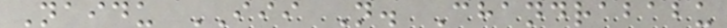Naidu III N. Chandrababu
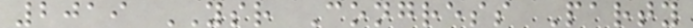2019 YSR Congress Party
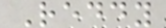Reddy
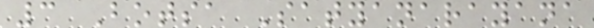3 Botsa Satyanarayana
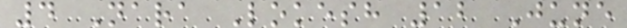4 Nara Lokesh 12 June
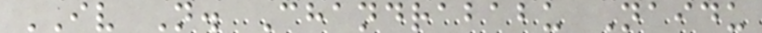IV N. Chandrababu Naidu
